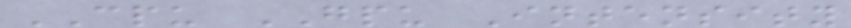CPU GPU Intensity
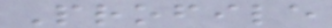Profile
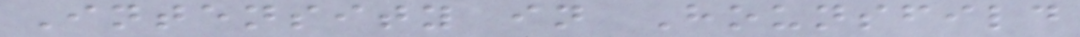Intensity in Hounsfild
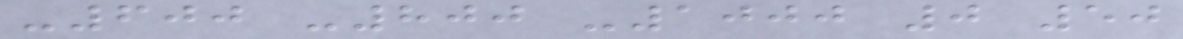-600 -800 -1000 0 50
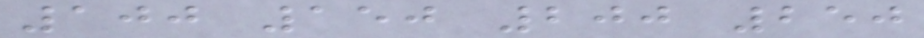100 150 200 250
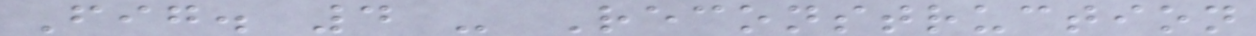Fig. 4 - Reconstruction
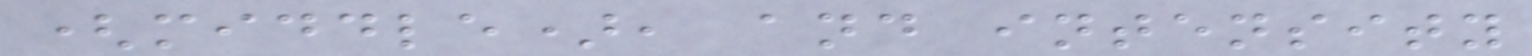(middle), and intensity
